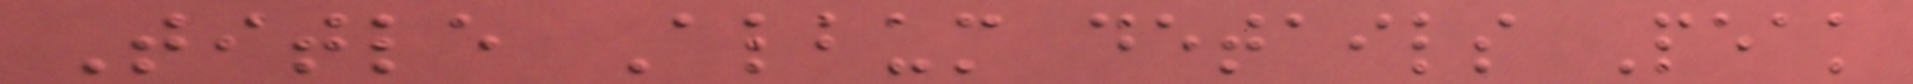Title Album details Peak
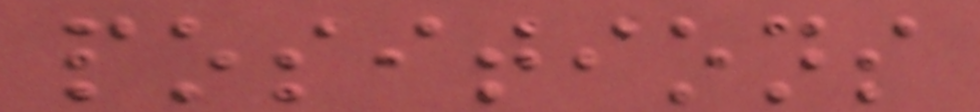positions
